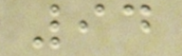94
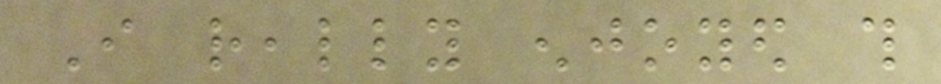I really enjoyed this
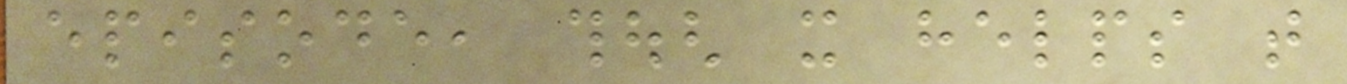episode, though it helps that
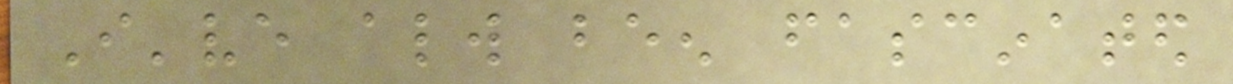I've always been fascinated
